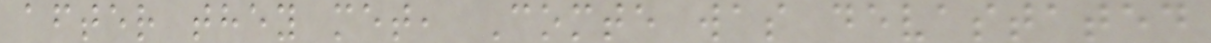after they met, Comte was devastated
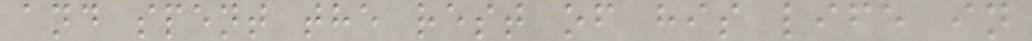and spent the rest of his life in
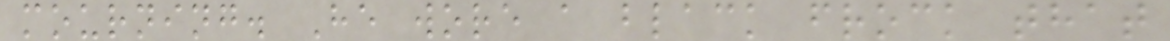mourning. He wore a black frock that
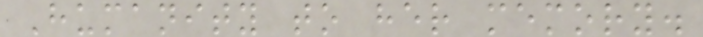Humanity to her memory.
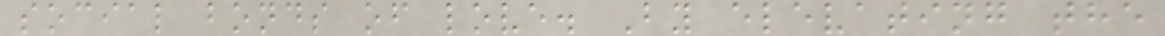social bonds of love. By elevating the
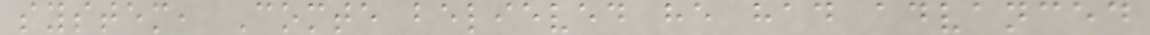system, Comte believed he had advanced
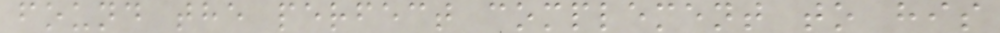found the perfect complement to his
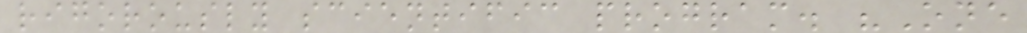rigorously scientific program. "One
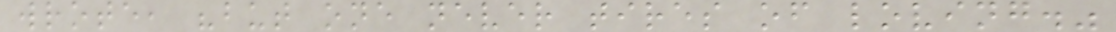wrote, "but one never tires of loving."
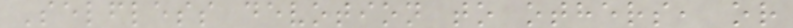Selfless devotion to others, or
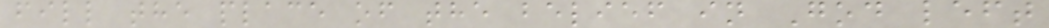fill the place of the belief in God left
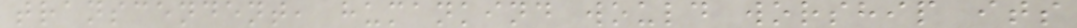transcendent, humankind would worship its
